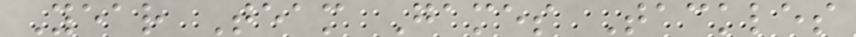Year Team Games Tackles
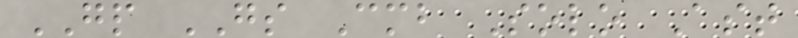GP GS Cmb Solo Ast
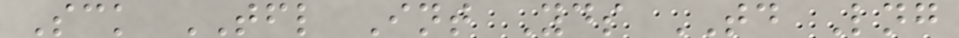Sck TFL Int Yds TD Lng
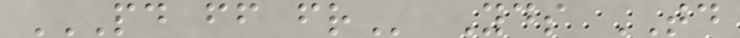PD FF FR Yds TD
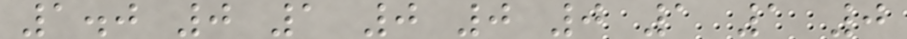1.0 0 1 0 0 0 1 1 0
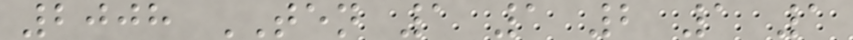2008 TEN 1 1 2 1 1
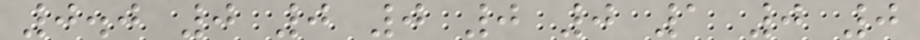0.0 0 0 0 0 0 1 0 0
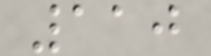110
